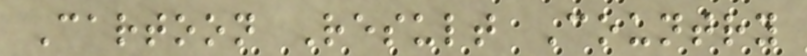Cartoon Result Country
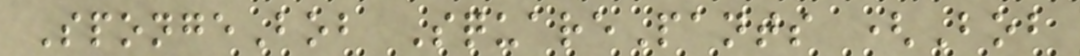SpongeBob SquarePants (Bob
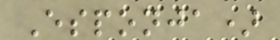Esponja)
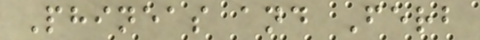Phineas and Ferb
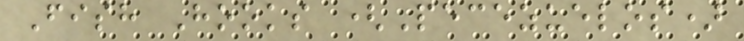Fish Hooks (Pecezuelos)
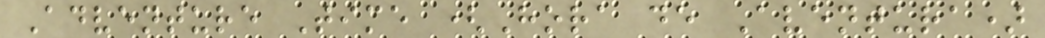Adventure Time (Hora de Aventura)
